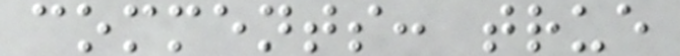comments: true
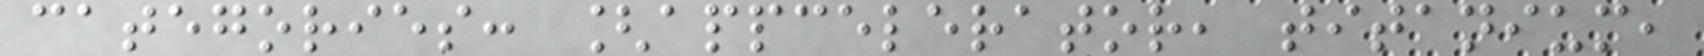categories: [appcelerator, titanium,
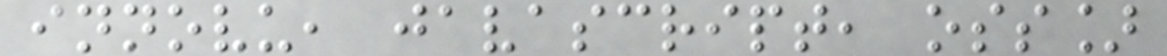innovu, javascript, oss]
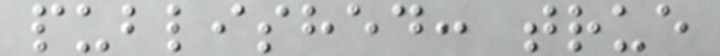published: true
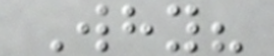Why?
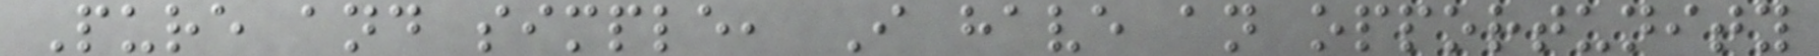Pure and simple, I have an opportunity
